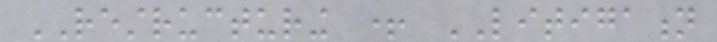RESTRUCTURING + LITIGATION
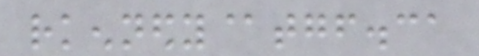rkennedy@tgf.ca
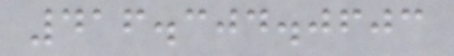416.304.0603
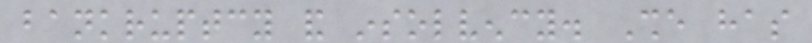bankruptcy and insolvency. She has
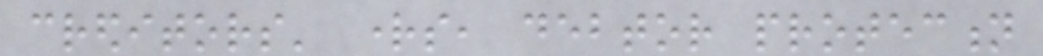creditors' rights, debtor protection
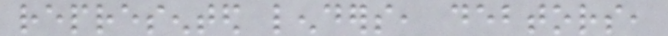represented lenders, debtors,
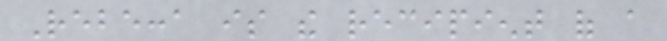Rebecca is the recipient of a
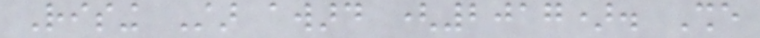Rising Star award (2017). She
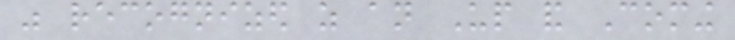was recognized as an Up and Coming
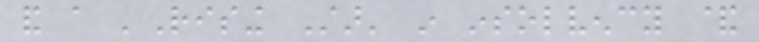and a 'Rising Star' in insolvency &
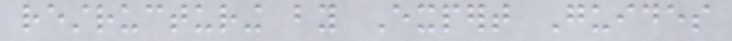restructuring by Expert Guides
